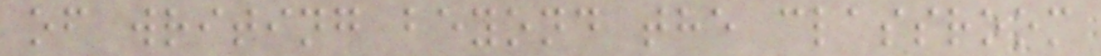of writing beyond the classroom
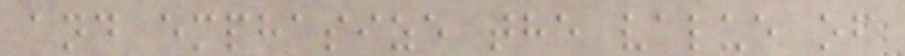and emphasize the value of
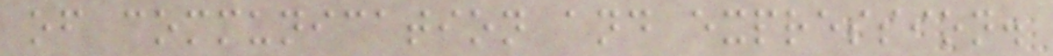of communication and expression.
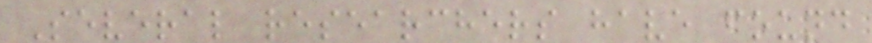Several researchers have found
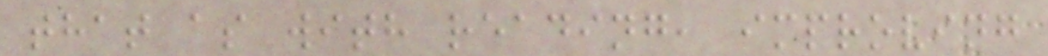that as with reading, improving
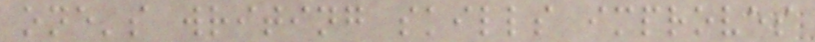one's writing skills improves
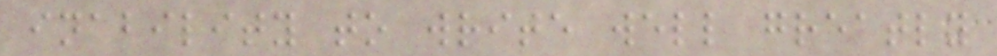inability to write well greatly
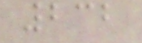232
